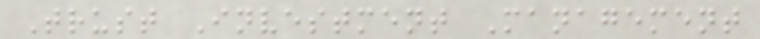Trust Investment Management
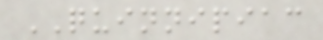QUINNIPIAC
